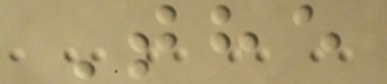The
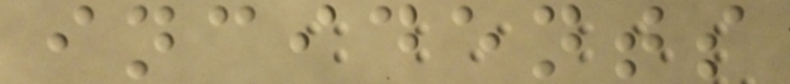incidents
